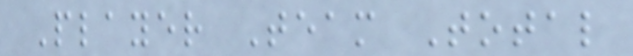Player Team Total
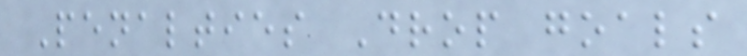Penalties Drop goals
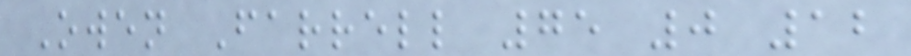Owen Farrell 75 0 12
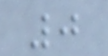0
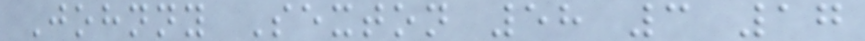Johnny Sexton 58 3 17
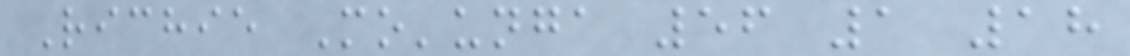Richie Mo'unga 56 1 18
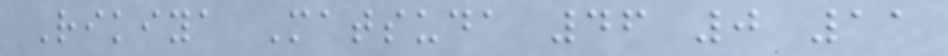Rikiya Matsuda 46 0 11
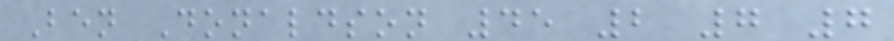Ben Donaldson 45 2 7 7
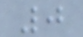0
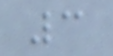3
